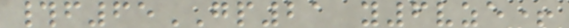#f65GP21 y6vze+
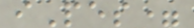iPes=
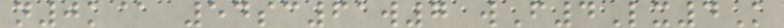n0k@ 54sc61w7 wF4Lx4K
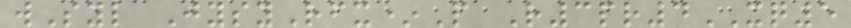wSyl JysyRfx*P R3pr4XQ5
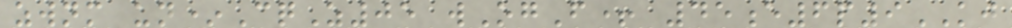zwnm un*CqZ05 wOgF+ 45e6p9KJ
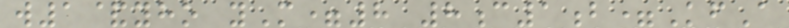w1&yho yM=8 8c1b=KfA
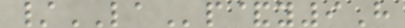/LAp&y9H
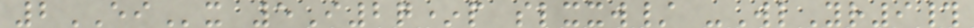2EIx 5I2q*p slxxw/ -WlYr9#
